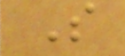S
